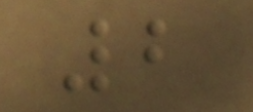2
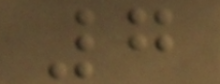7
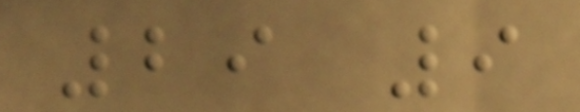29 9
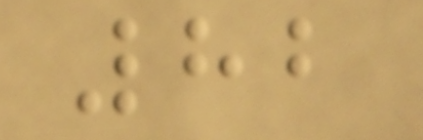82
